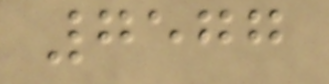7577
